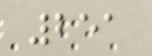251
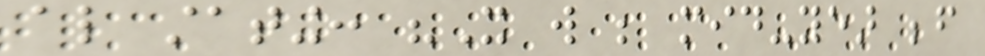also stating: "It will be mid-year before
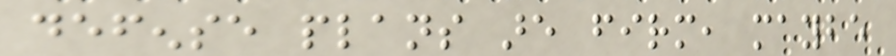defense plans are firm, maybe
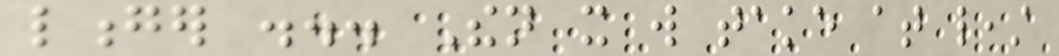longer ... Then it will take at least
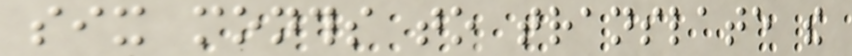six months to translate the
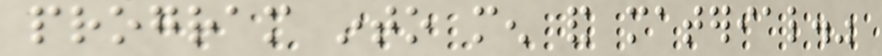program into men and material."
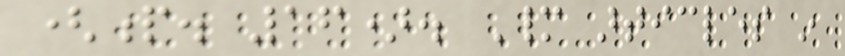(p. 16). Many articles in
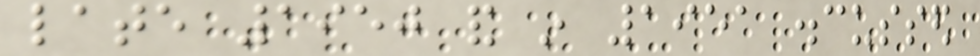late 1950 and in 1951 discussed
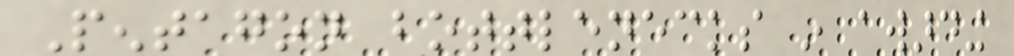Pentagon bottlenecks in awarding
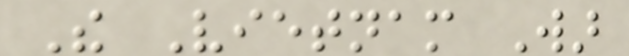The Vietnam War
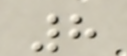8
